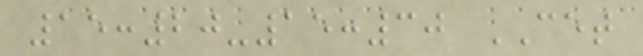15:20-15:30 CET
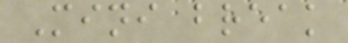Mini break
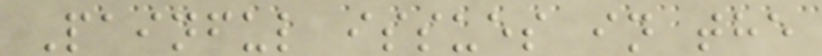Painful issues in the
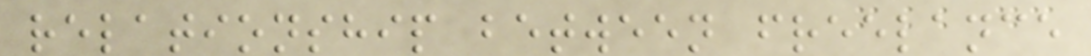relationship between freelance
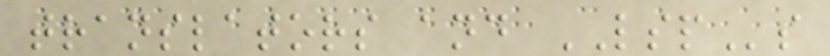translators and LSPs
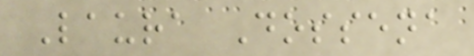Laura Dossena
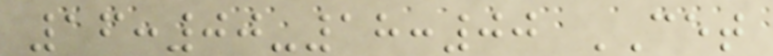16:00-18:00 CET
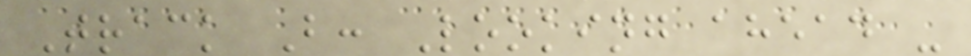Track B: Looking ahead -
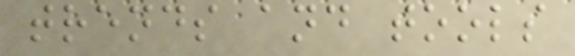trends and tools
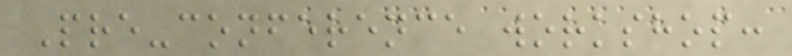Pre-conference workshop:
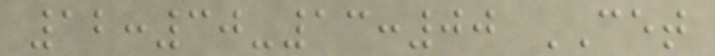12:30-13:00 CET
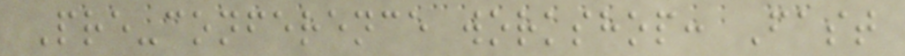Pre-conference workshop: Fast
